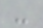-
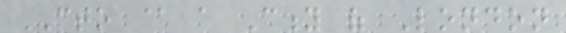CTO @ a City of London
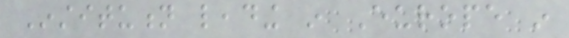Institution leading in Europe in
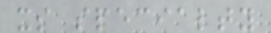its specialty
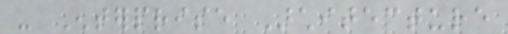- Enterprise Architecture
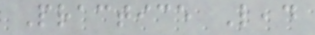Practice Lead
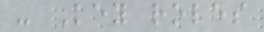- Key roles
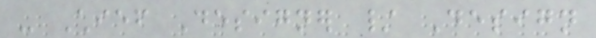- Chief Designer / Design
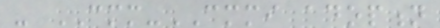- CMM-CMMI adoption
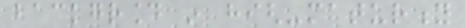background in high-maturity
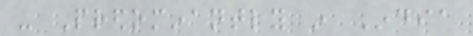- Predominantly in India
